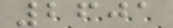2601
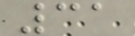31
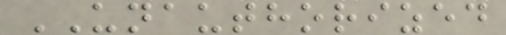UNAUTHORIZED
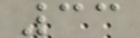33
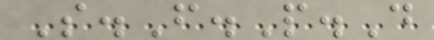S.F.P.D
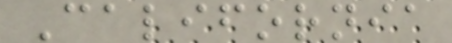California
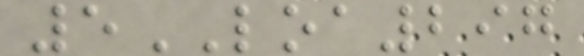5LOA297
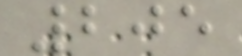205
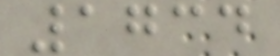1734
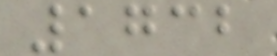1732
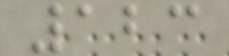123
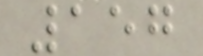157
